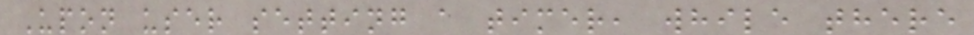Upon user setting a timer, while there
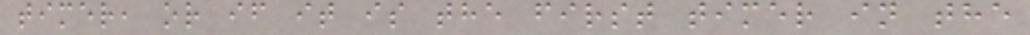timer, or if it is the first timer in the
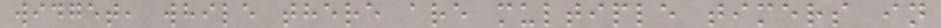widget, while there are multiple timers in
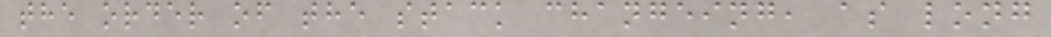the order of the stack changeing, as long
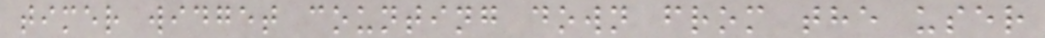timer widget counting down from the user
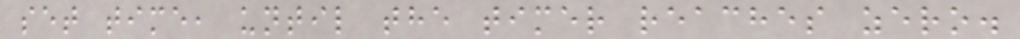set time, until the timer reaches zero.
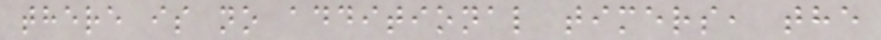there is no additional timers, the
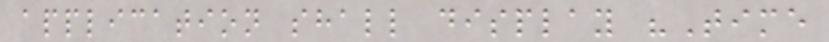application shall display "Time
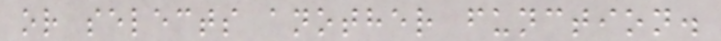or selects another function.
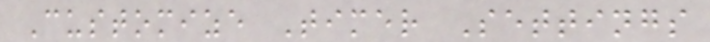Customize Timer Settings
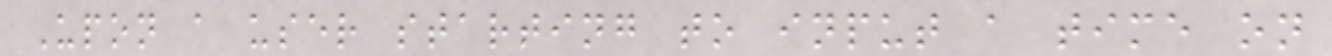Upon a user starting to input a time on
